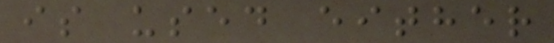is used either
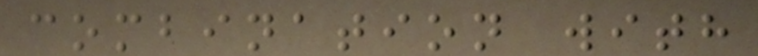combination with
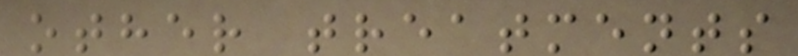other treatments
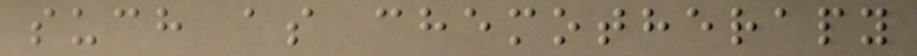such as chemotherapy
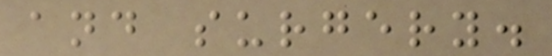and surgery.
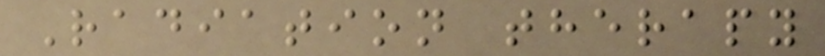Radiation therapy
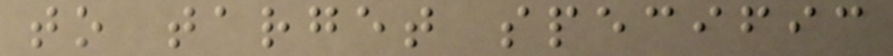to target specific
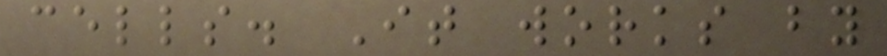cells. It works by
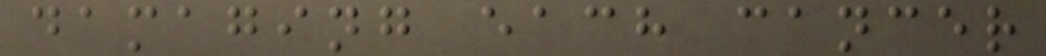damaging each cancer
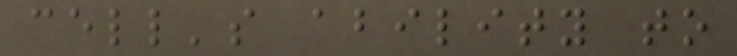cell's ability to
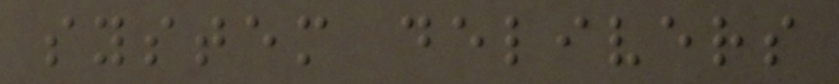system delivers
